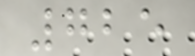725
